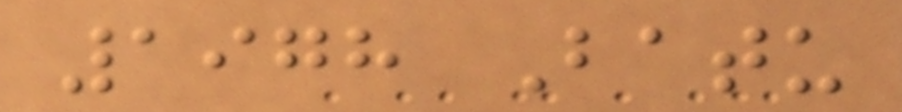1978 Batu
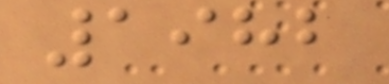1982
